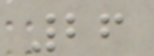26
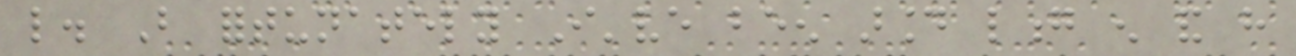like. But fortunately I've been around long enough and have
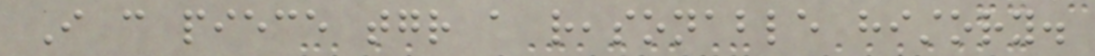I can piece together a reasonable history.
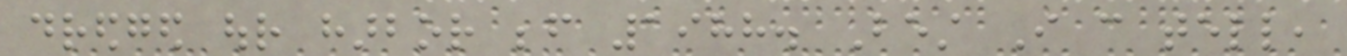dredged our harbor before 1988. Best I can tell,
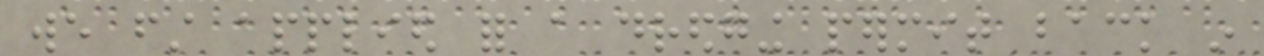we first applied for a dredging permit back in
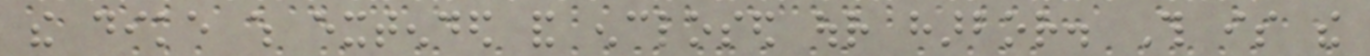the dike which extended and enclosed our harbor. This is the
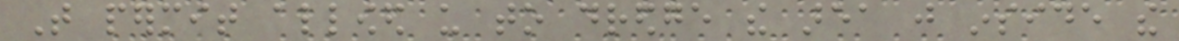That permit allowed us to dredge the area just inside the
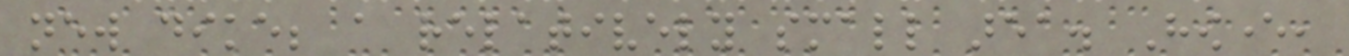new dike; a relatively small area. However,
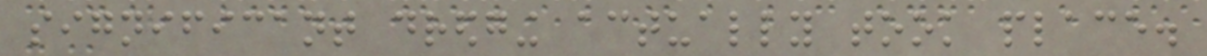significant dredging actually took place.
